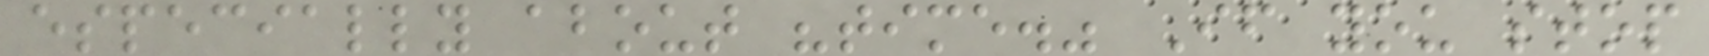especially about "time." If you stop
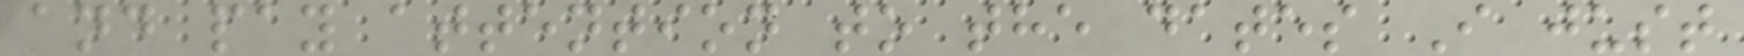and pay attention to the dates I just
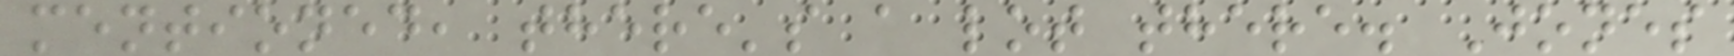mentioned, there's a lot there. Jones
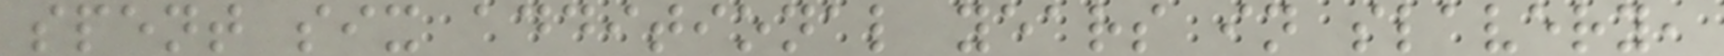spent six additional years in slavery,
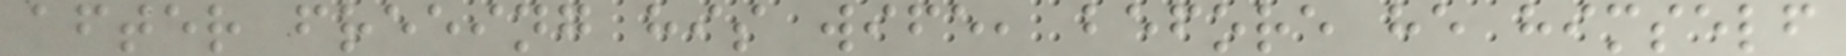after freeing his wife, before he himself
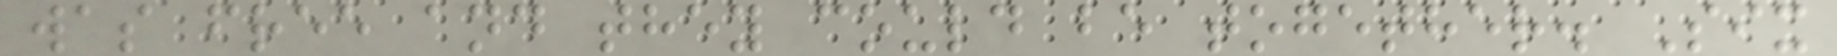was free and they could be together. Six
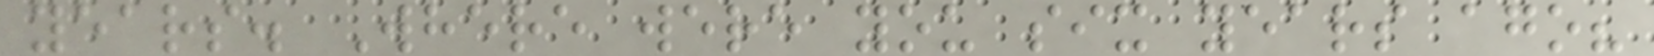years. Where were you six years ago?
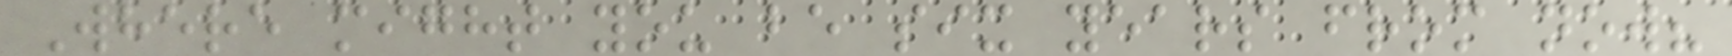Where might you be six years from now?
